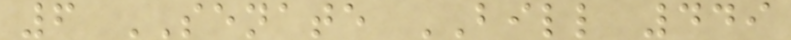6 SENATE BILL 449
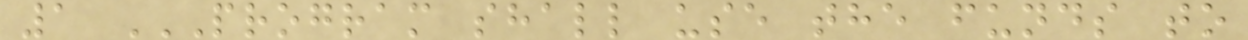1 PROGRAM SHALL USE THE FUNDS TO
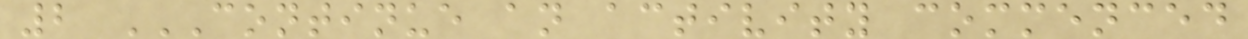2 CONTINUE AN ACTIVITY COMMENCED
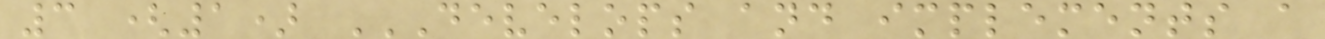3 (1) DEVELOPS AND IMPLEMENTS A
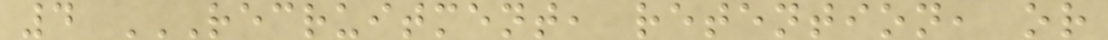4 RECRUITMENT, RETENTION, OR
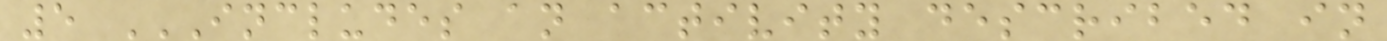5 INCLUDES AN ACTIVITY DESCRIBED IN
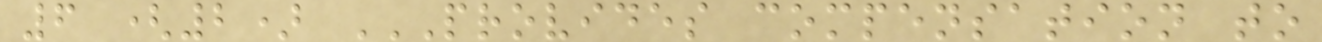6 (2) PROVIDES COMPENSATION TO
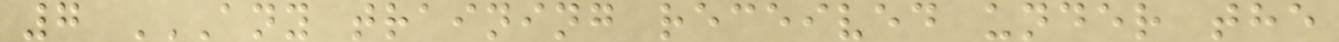7 ANY TRAINING RECEIVED UNDER THE
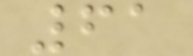61
